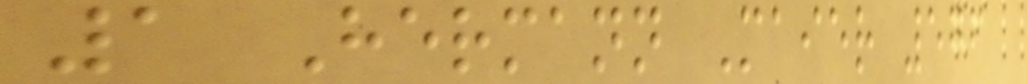1 Hermann Maier 576
